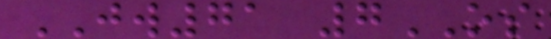JW71 7OS
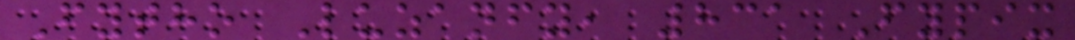Fytho Luzanfy, 831 Fypix
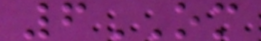6OM
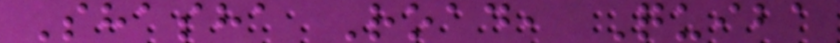Shasha Road, Quiba
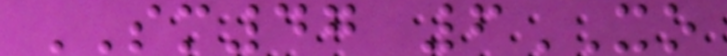SM47 6XO
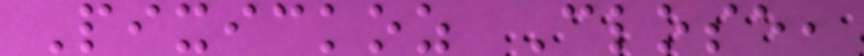Pixickoz Close,
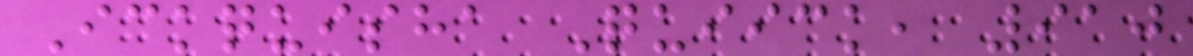Ickquisha Quiick, 910
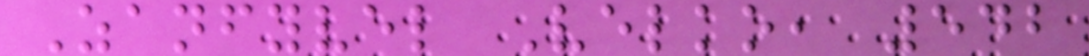Zanfyvel Velko, 542
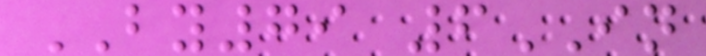BY79 6IN
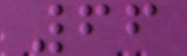66
